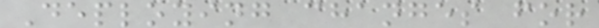Deploying changes for
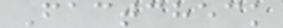Factcheck
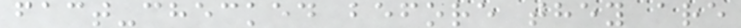fact-checked before they are
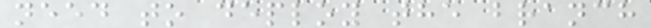need to deploy the branch
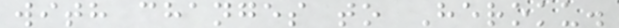with changes to Heroku.
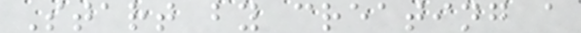Start by creating a
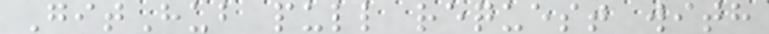GitHub pull request with
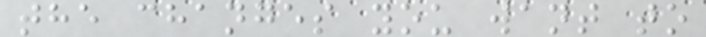the changes you want to
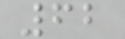62
